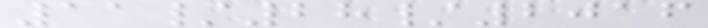11/28/2016
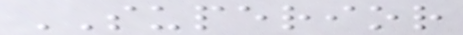SUPERIOR
